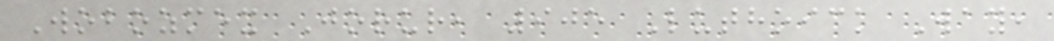Wobozmex Jorur, 905 Luthoick Way,
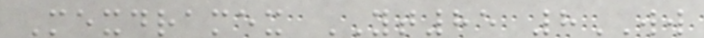Mexdramex YT85 8WW
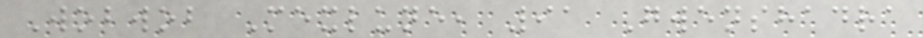Wobwob Mexlune, 91 Gwenshadra
